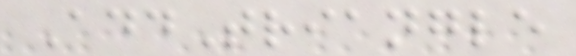AddTriangle
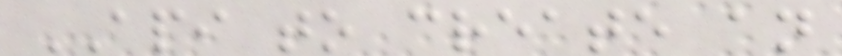API to create an
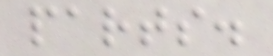parts.
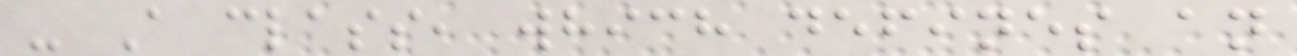- A class, which defines an
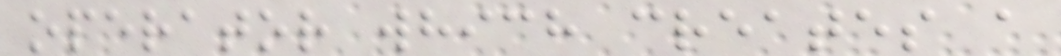operator which creates a
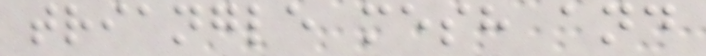triangle mesh and
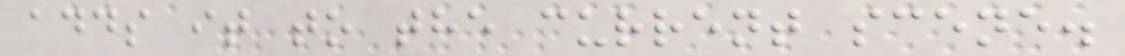adds it to the current scene.
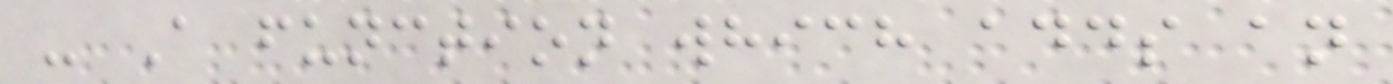- A function which adds an
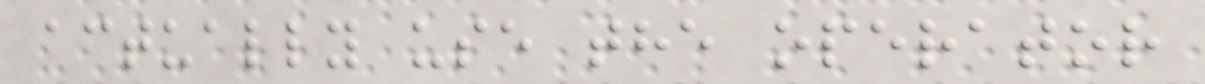actually use the operator
